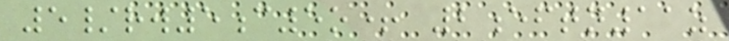5/rw5c5o+ 2eftn11z
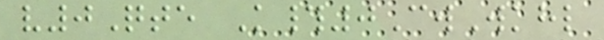v0Qte K#0CwWkhl
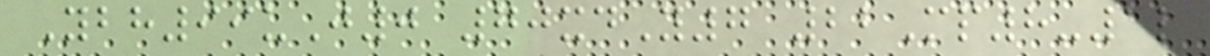Ybh99uJ0 70xdY7 22Mp8-1l
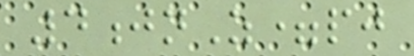4jnZ=pj
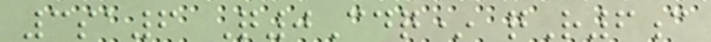3sa6 Q0Cdq* qR6c
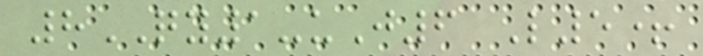8QY1-uJ6 L5+
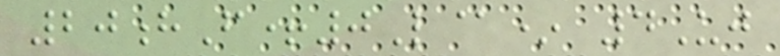20hF+0L@* 4Uj
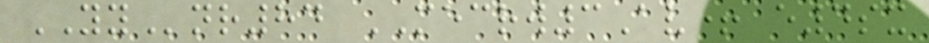YYnr84 MECRW3Av+ e4sx
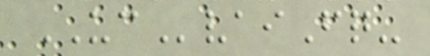UCvaiFq-
